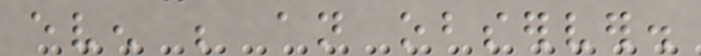even be an observer.
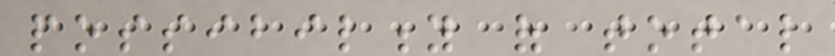possibility of total
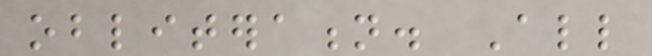obliteration. All
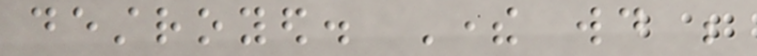destroyed. There would be
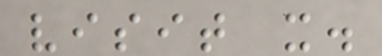visit it.
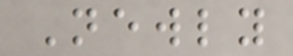Newly
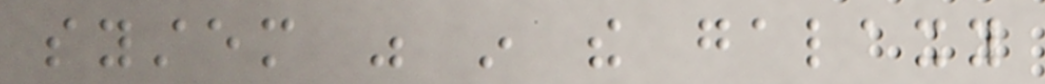system was in the galaxy
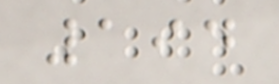194
